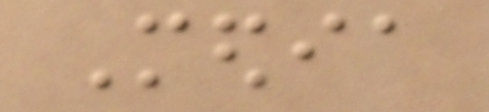Media
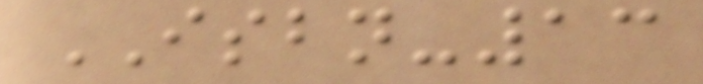ISBN-13
